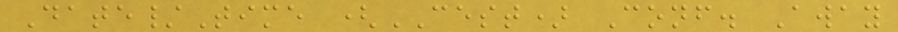Date/Time (CEST) Conf. Away
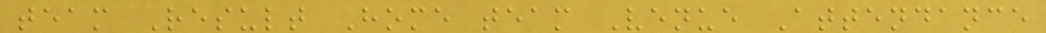team Result Home team Venue Attendance
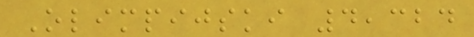Olimpijski 4,324
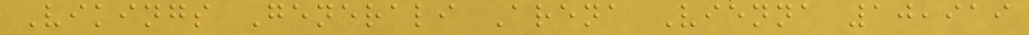Vikings Generali Arena Vienna 10,919
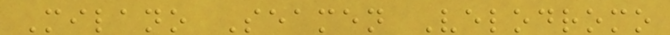Milano Seamen Velodromo
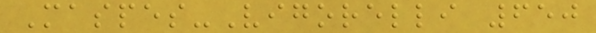Maspes-Vigorelli 650
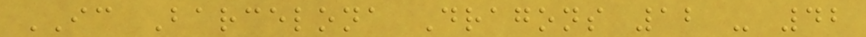IC Barcelona Dragons 12 - 42
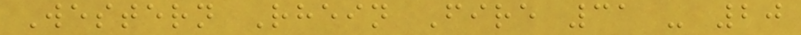Western Rhein Fire 31 - 20
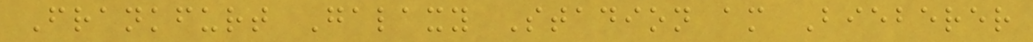Frankfurt Galaxy Stadion am Bieberer
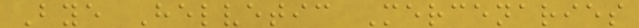Bye Helvetic Mercenaries
